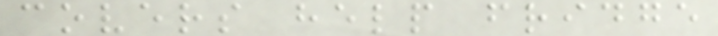covers help fridge
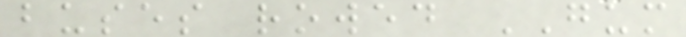buses rowed GUM
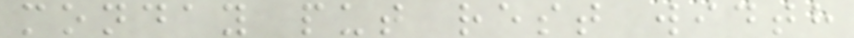monday put rest width
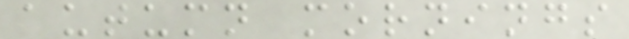autumn mornings
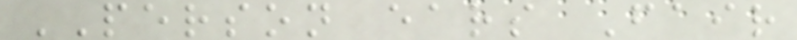PERSON ears Fair
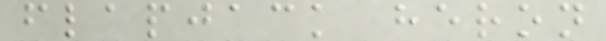flapjack heron
